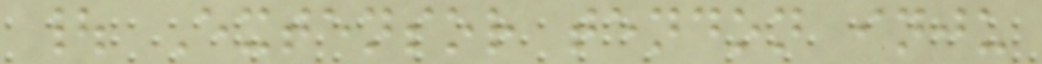| Extensor tendon inju
